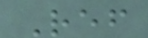Ref
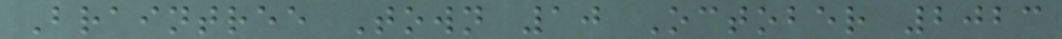Braintree Town 10 October 2023
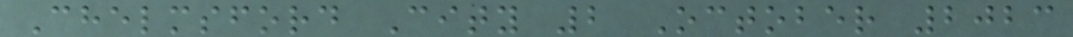Chelmsford City 2 October 2023
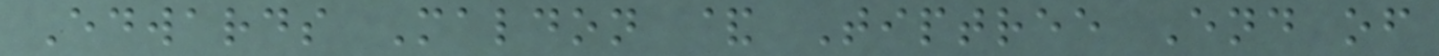Edwards Maldon & Tiptree End of
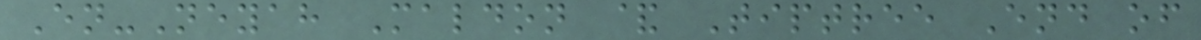En-Neyah Maldon & Tiptree End of
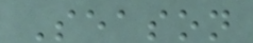Season
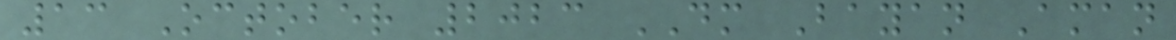13 October 2023 DM Bayan Aman
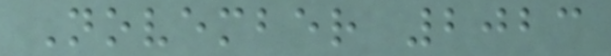November 2023
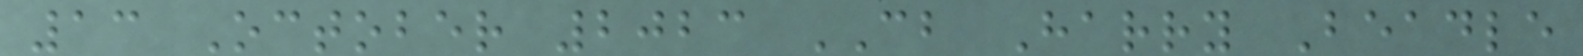13 October 2023 CB Harry Beadle
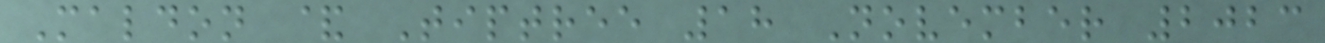Maldon & Tiptree 18 November 2023
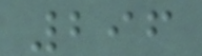296
